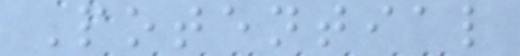Potential
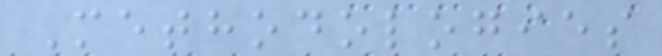Methodologies
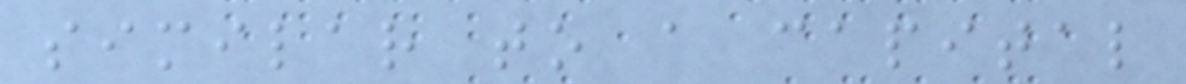similar to a capital
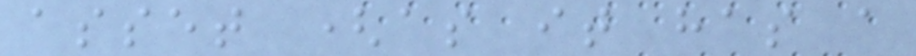asset (as it has a
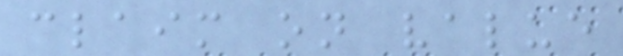claim on value
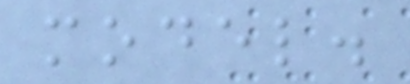model.
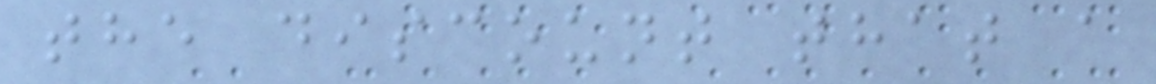the discount that a
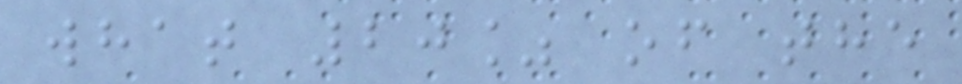what 20% of the
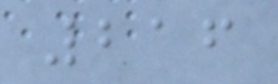216
